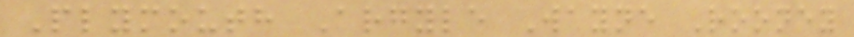Plymouth Argyle Wayne Rooney
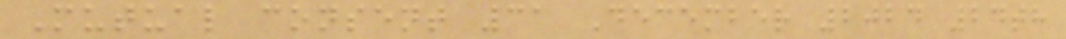Mutual consent 31 December 2024 24th
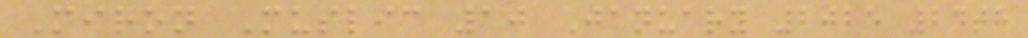Miron Muslic 10 January 2025 24th
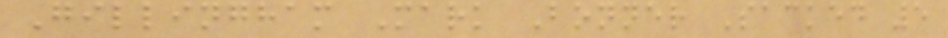Gillingham Mark Bonner Sacked 5
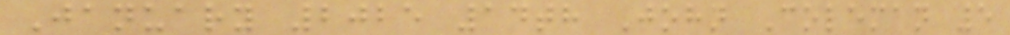January 2025 14th John Coleman 5
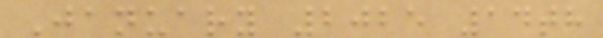January 2025 14th
